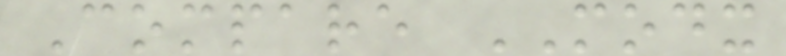Compare MODX
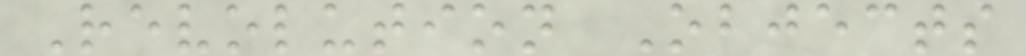Revolution Objects
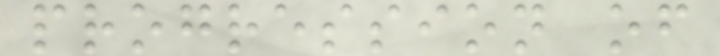progression of
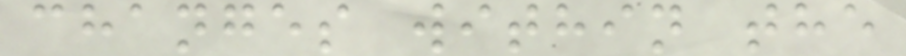changes within the
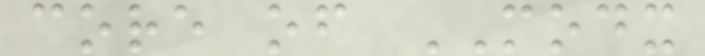core of MODX
